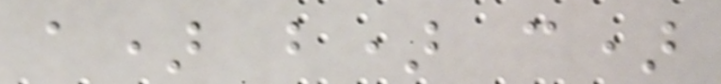a) b) c)
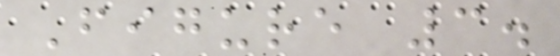Figure 3.
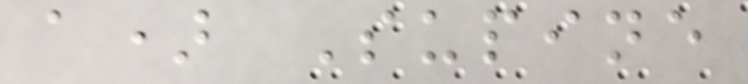a) Supine
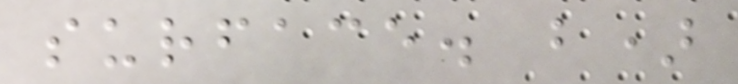surface. b)
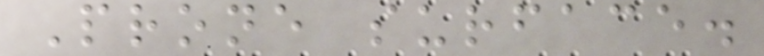Prone surface.
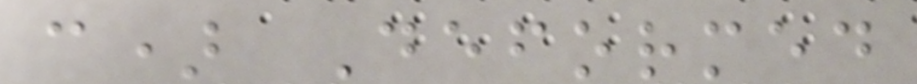c) Deformed
